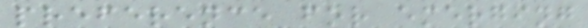preference for emerging
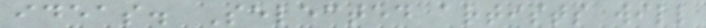ideas. Selected artists will
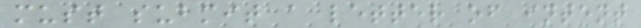must submit a letter of intent
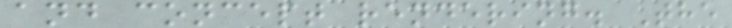and concept rendering. The
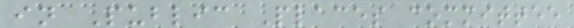in Public Places committee
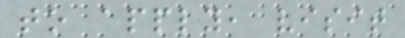to apply, visit
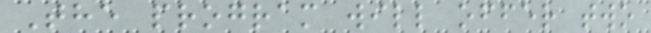The program will offer two
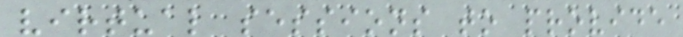virtual sessions to provide
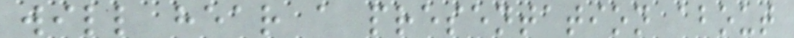will hear a presentation about
